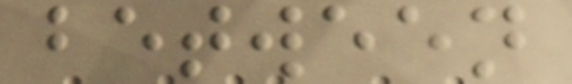between
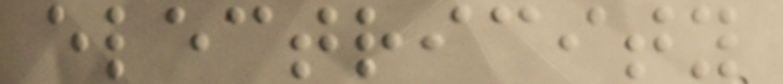electricity
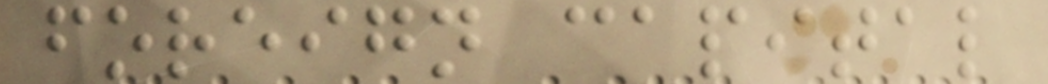foreign capital
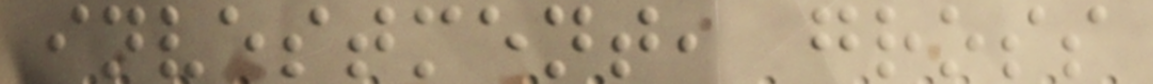investment, gross
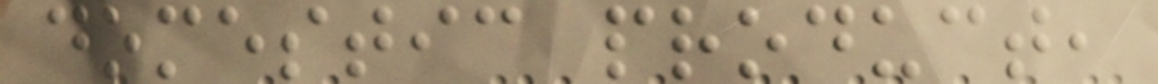domestic product,
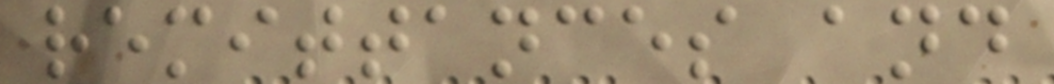remittances and
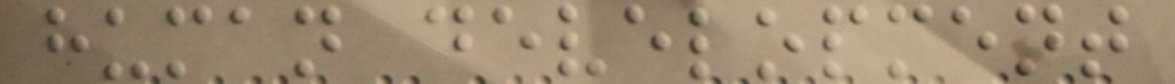human development
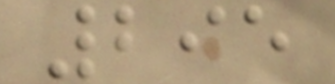295
